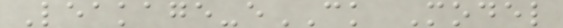Leakage-eCK Model
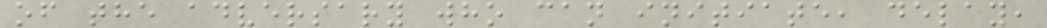of the adversary who can initiate, delay,
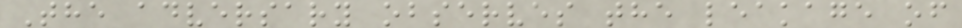The adversary observes the leakage of
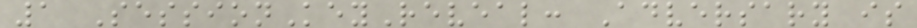1 SessionKeyReveal: Adversary is
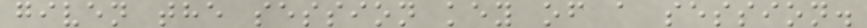given the session key of a session.
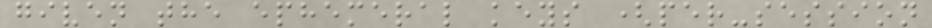given the ephemeral keys (per-session
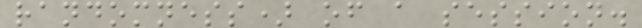randomness) of a session.
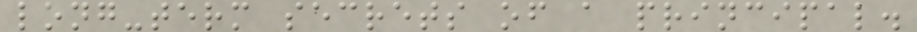long-term secrets of a principal.
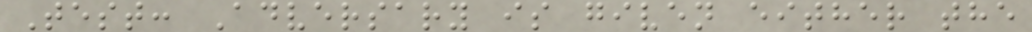Test: Adversary is given either the
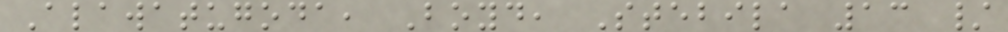Alawatugoda, Boyd, Stebila 13 /
